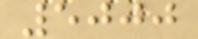5000
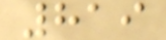819
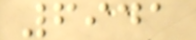6941
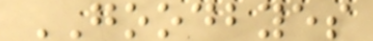GOODBYES
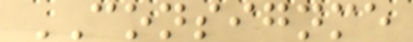CONSIGNME
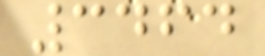3464
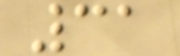31
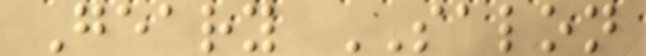Geary SALON
